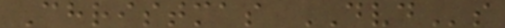Christmas DVDs
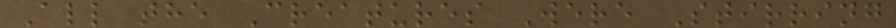All the Creatures Were Stirring
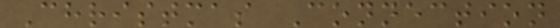Christmas Connection
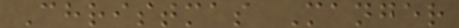Christmas Manger
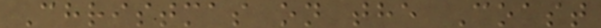Christmas on the Coast
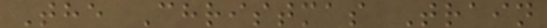The Christmas Train
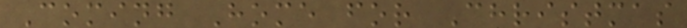Coming Home for Christmas
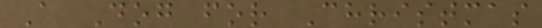A Dog for Christmas
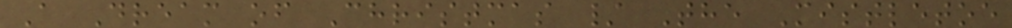A Dream of Christmas / The Mistletoe
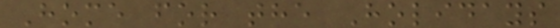Home for the Holidays
